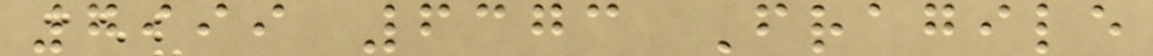7999 6373 Fragile
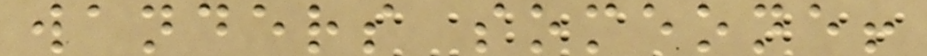wanders someone!
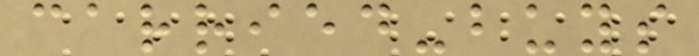carried-buys
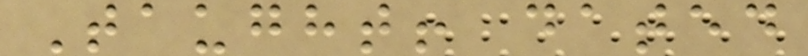Taught! dated
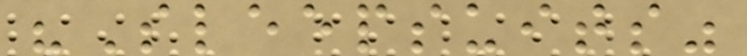"Sleepsuits"
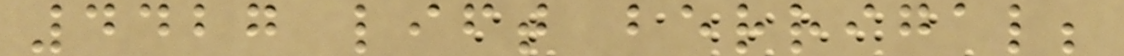4427 lift berrigal;
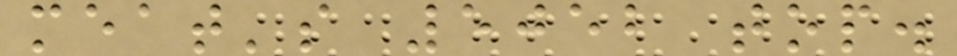meat's 5052 top.
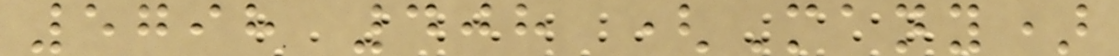5798 408 (Many)
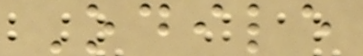Odile
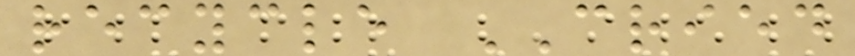recycle CRIED
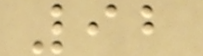92
